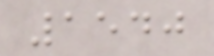1540
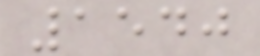1540
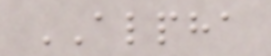ALPHA
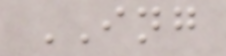ING
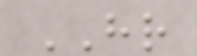HR
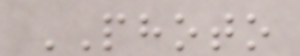PHOTO
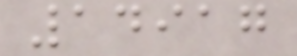14917
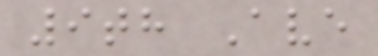9th Ave
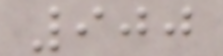900
